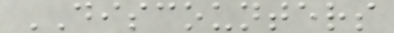DISCOUNTERS
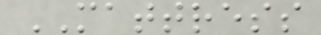MATTRESS
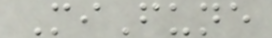MiFune
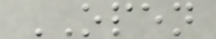OPEN
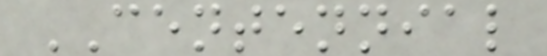CENTENNIAL
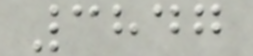3847
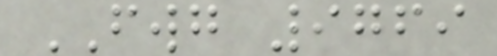FWG 9769
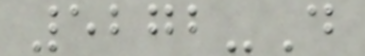5272-D
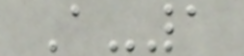A-1
